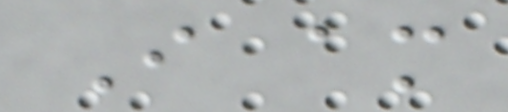I am
